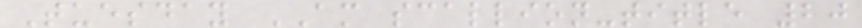Tuesday AM scallion-title 20
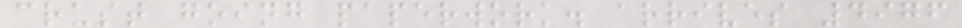crust going paperwork. arrives 4976
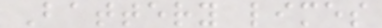Battery limes
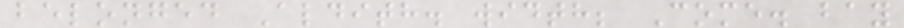belonged Aldith. width; Come. bay
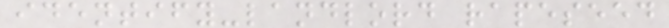identify-landlord rapeseed
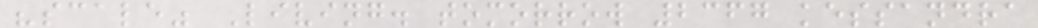"scale" Living. tomorrow 2367 kessandra
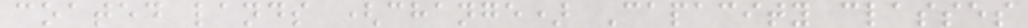coated lands (change) Capacity classes
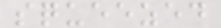squeezed
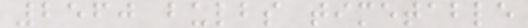2560 bulbs timetable
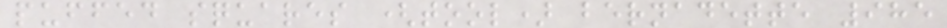puffed squares (tool) bernadette 985
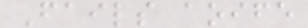Fails aoife
